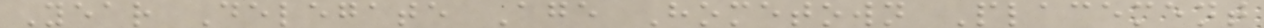Year Delegate Age Hometown Placement
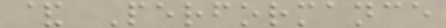& Performance
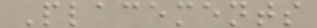Placements
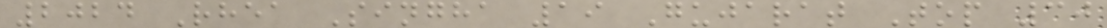2024 Rhea Singha 19 Gujarat Top 30
